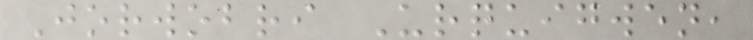Jorwobri Urquigwen,
